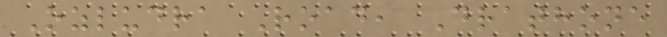Ozludra Road, Drathone
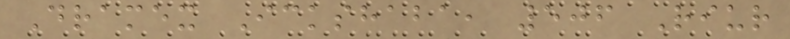Dramex Ickshaba, 506 Riur
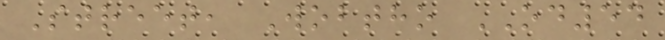Street, Wobtho OD54
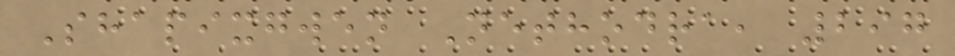Shapixgwen Nethodra, 297
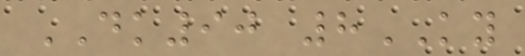DK90 8KY
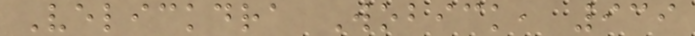Velickdra Wobick, 939
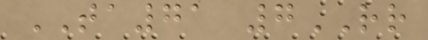TA71 7RR
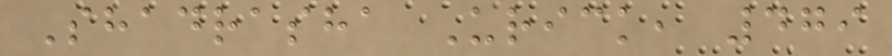Shadrasha Urick, 479
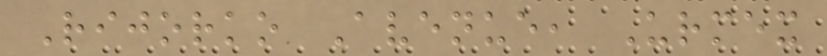Rijorko Avenue, Urmex
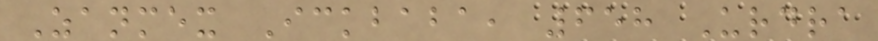Zanmex Ickbaba, 658 Urdra
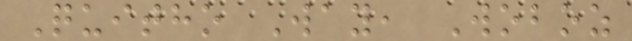Quitho Way, Woboz
